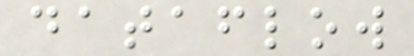dataflow
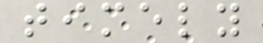timely
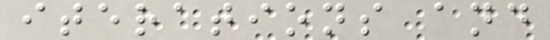iterations and
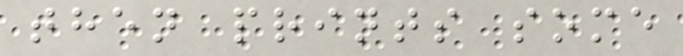then prints some
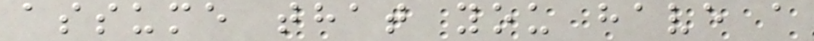assume that you have a
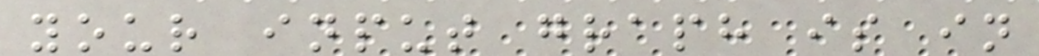your input graph is in
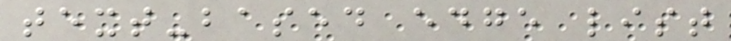text-based edge list
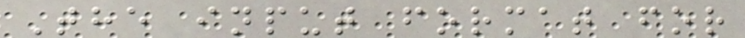The input format for
